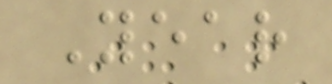Year
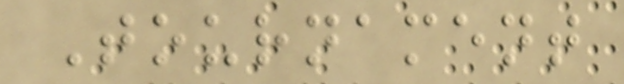Tournament
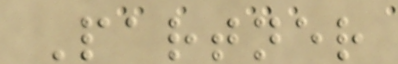Partner
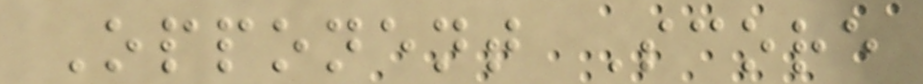Opponent Score
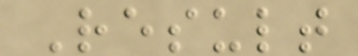Result
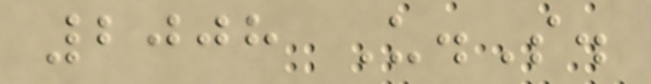2008 U.S.
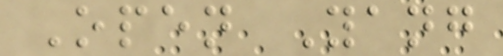Open Yang
